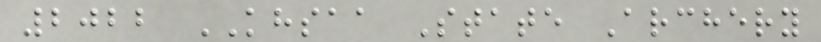2022 KHSAA State Archery
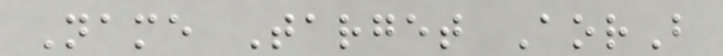Name Target AorB
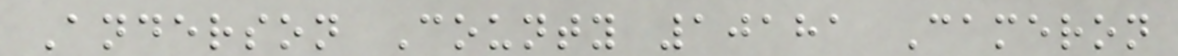Anderson County 10181 Cameron
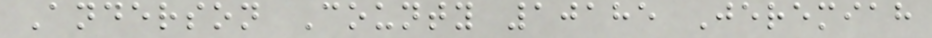Anderson County 10185 Jeremiah
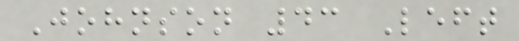Johnson 43 Left
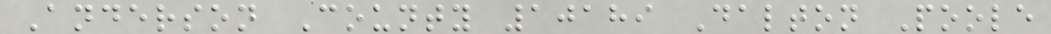Anderson County 10189 Dalton Poole
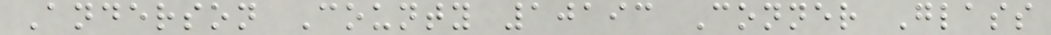Anderson County 10193 Conner Glass
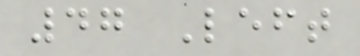47 Left
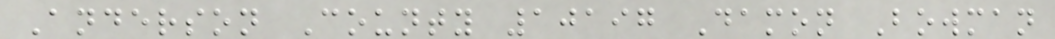Anderson County 10197 Damon Bowman
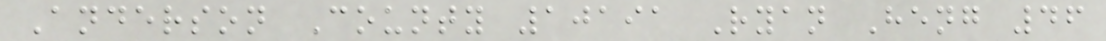Anderson County 10191 Ryan Heng 46
